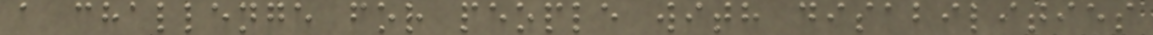a challenge for people with disabilities
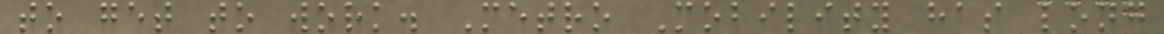to get to work. Metro Mobility has long
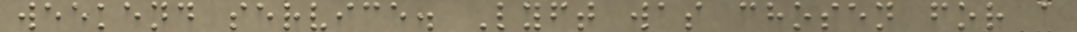weekend service. Lyft was chosen for a
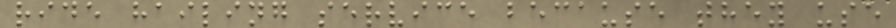ride hailing service because they use
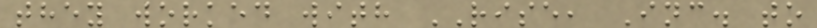they worked with RISE, Inc. to
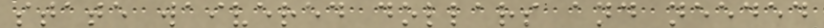state waivered dollars and needed
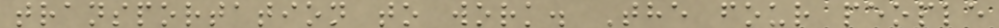transportation to work. The four people
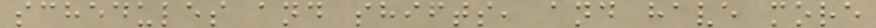schedules and shifts, and have more
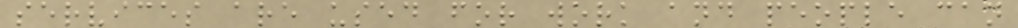services are used for work and people can
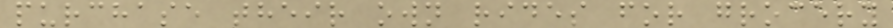purchase their own rides for grocery
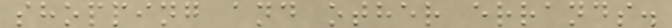shopping and other errands.
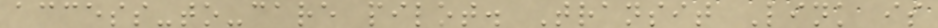access-to-care pilot. Transit Link is
